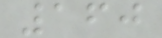160
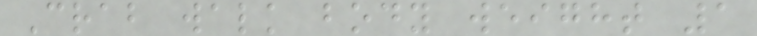Crab walk body weight 1
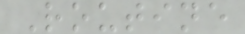Routine
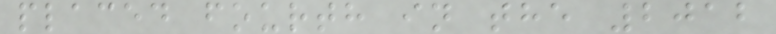placed fourth in the 2012
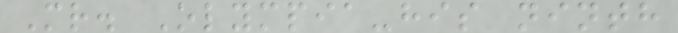Mr. Olympia-his ninth
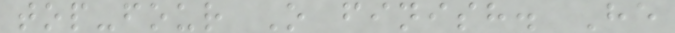top-four O finish. He
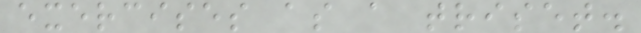exercises as a triset.
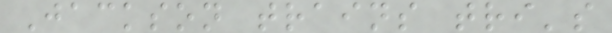Jackson trains tri's
